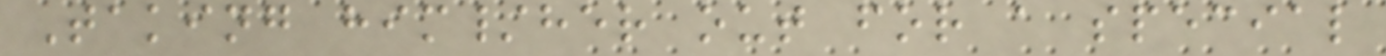Taking him/her out for a special
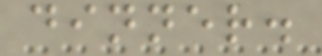dinner.
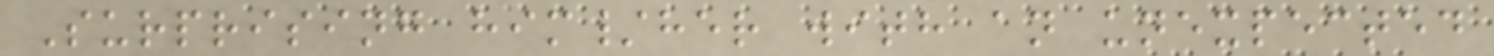Surprising him/her with an unexpected
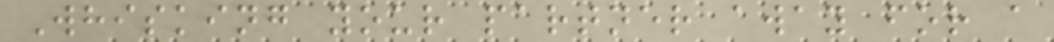Whisking your partner away for a
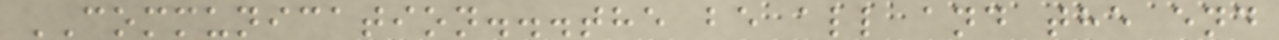COMMUNICATION...the be all and the end
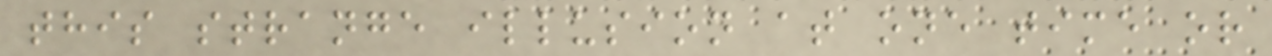this strange illusion at one time or
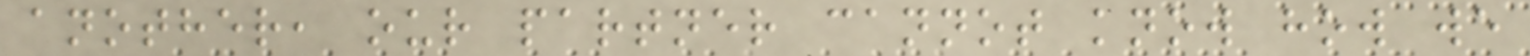another, our partner cannot know how we
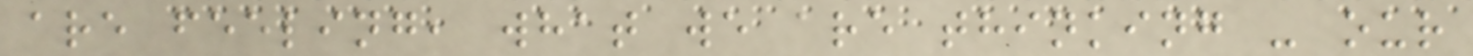are feeling, what we are thinking - our
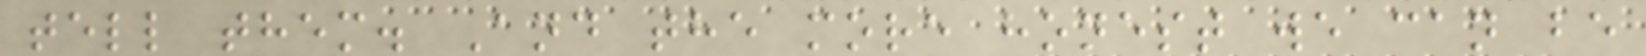tell them. And the more honest we can be
